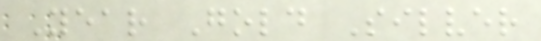Year Gold Silver
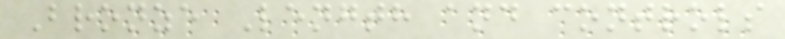Bronze Length and controls
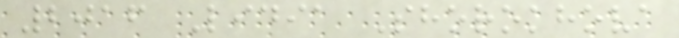2016 Lidia Shorokhova
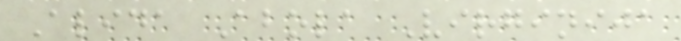Alida Abola Virginija
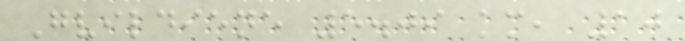Gvildiene 5.09 km, 10
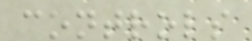controls
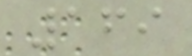169
